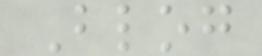Blog
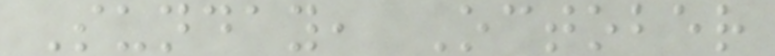Sunday, October
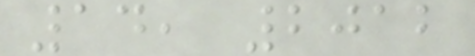14, 2012
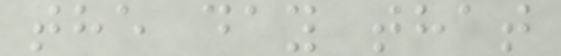the day that
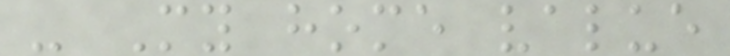- My home value
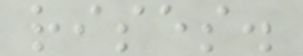rises.
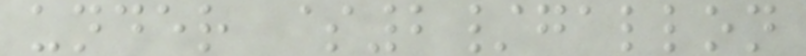under $2/gallon
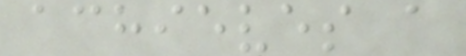achieves a
